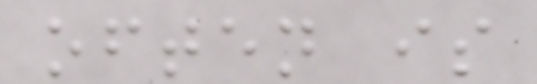often is
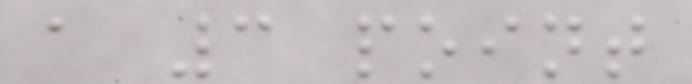a 3 point
